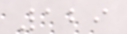129
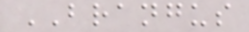BRANGUS
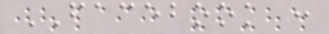FACEBOOK :
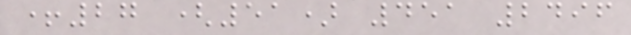+27 (51) 451 2496
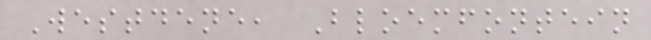Westdene, Bloemfontein
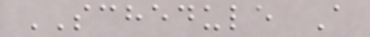SCHEDULE A
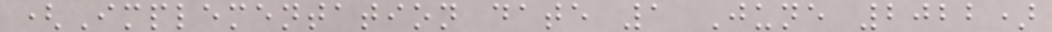(Implementation date 1 June 2022)
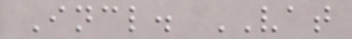Incl. VAT
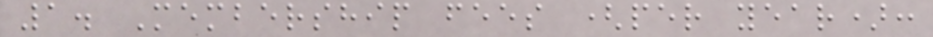1. Membership fees (per year):
